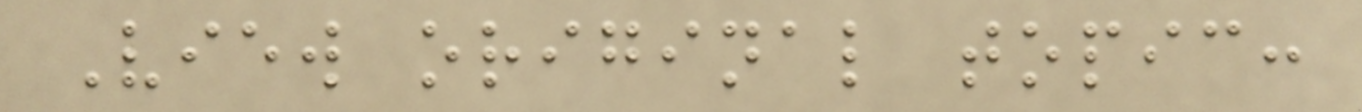View original topic:
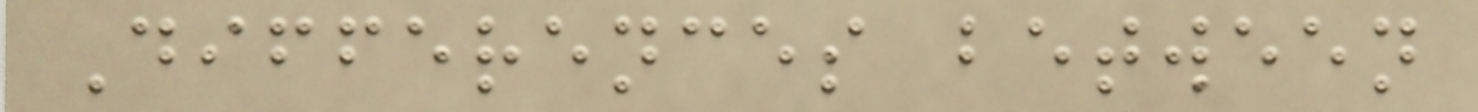Differences between
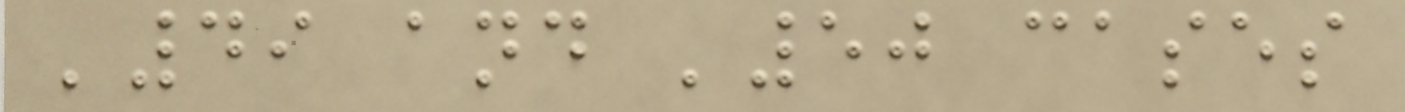'49 and '50 cases
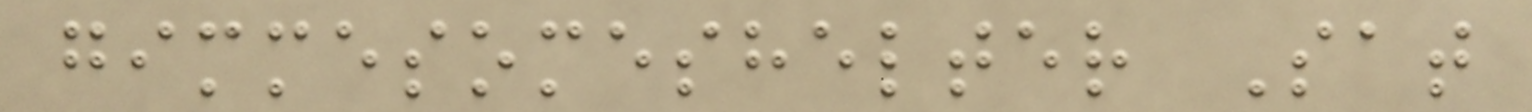gimmesomeshelter Sat
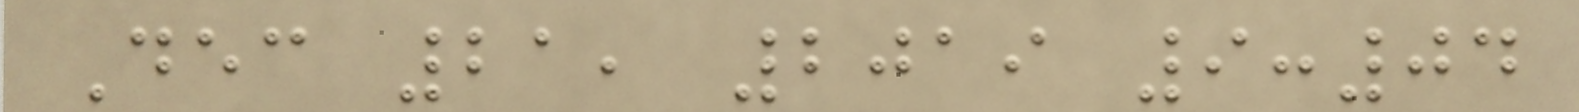Dec 21, 2019 9:04
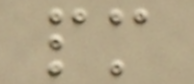pm
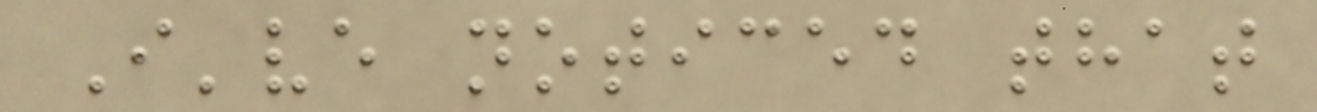I've noticed that
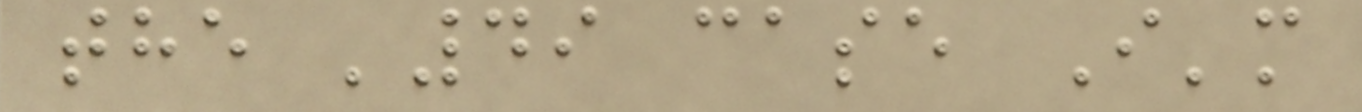the '49 case I'm
